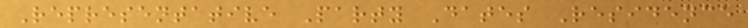Representative Party Dates Residence
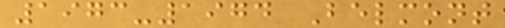1973-1974 Belmont
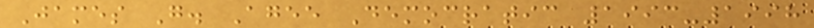James G. Agee Democratic 1993-1998
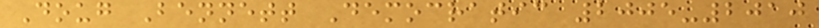Doug Bennett Democratic 2005-2010
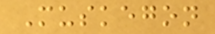Muskegon
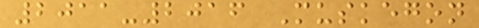2011-2016 Muskegon
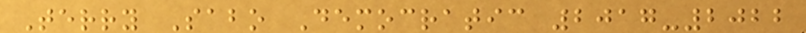Terry Sabo Democratic 2017-2022
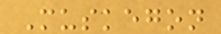Muskegon
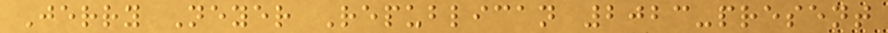Jerry Neyer Republican 2023-present
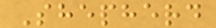Shepherd
